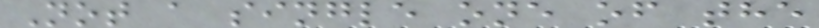Not a single one of the
